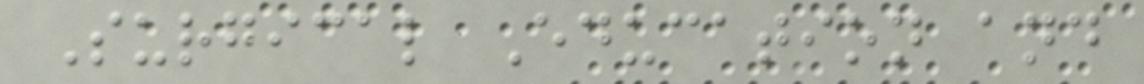Surgical Education and
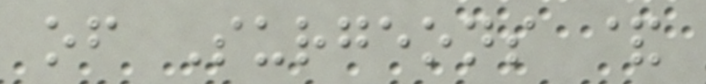of Surgeons &
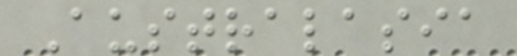Australasia
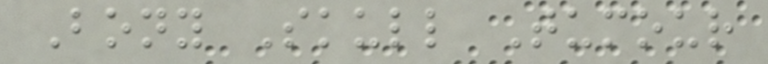Bony Skull Tumour
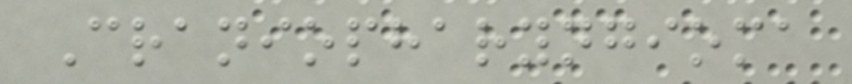Craniopharyngioma
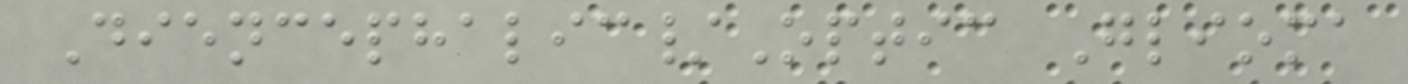Diencephalic/Optic Glioma
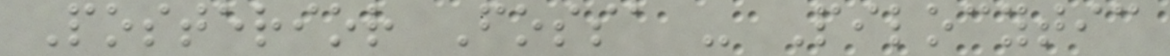Posterior Fossa - Pilocytic
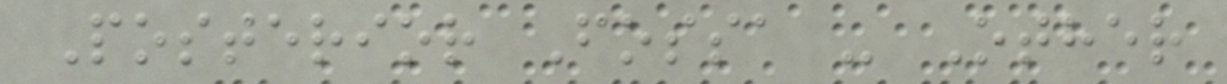Posterior Fossa - Other
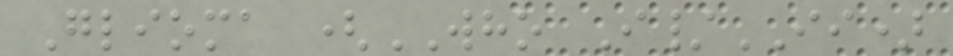Glioma (WHO I/II)
